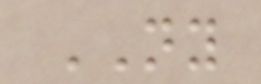NY
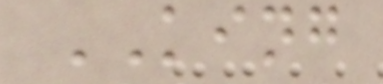KING
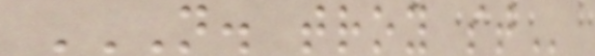N. TROY ST
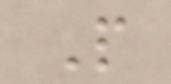P
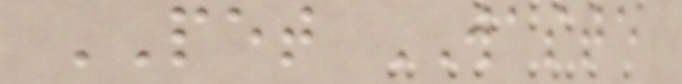PET WASTE
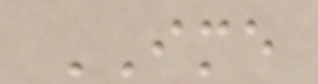IME
